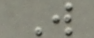W
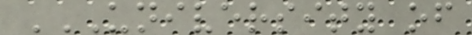UNIVERSITY OF
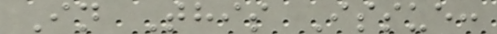In This Issue:
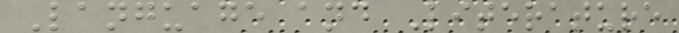Language and Literature
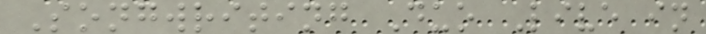Songwriting Duo Live in
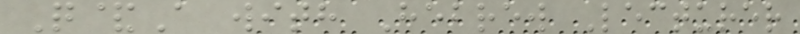Q&A with Hebrew Lecturer
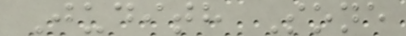Judith Sone
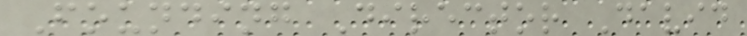Founding Director David
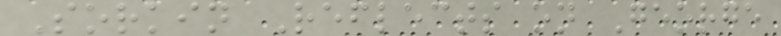Sorkin Reflects on George
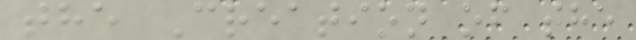the Creation of the
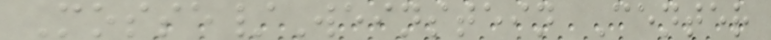Mosse/Weinstein Center
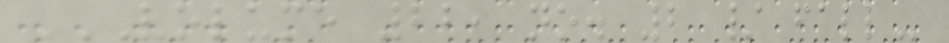VOLUME 22, NO. 2 / FALL
